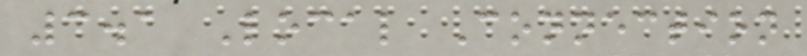3.1 Local Connection
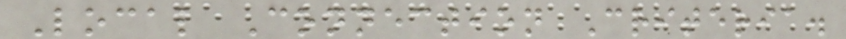Local Connection Criteria.
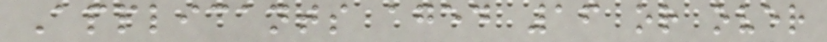Applicants aged 16 or over
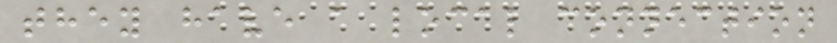they have a local connection
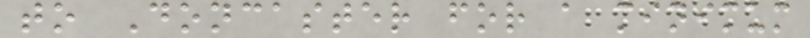to Doncaster for a minimum
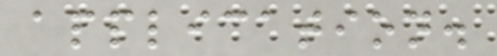application.
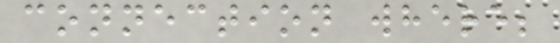connection where;
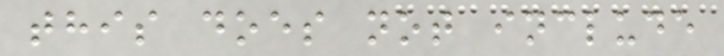this does not include
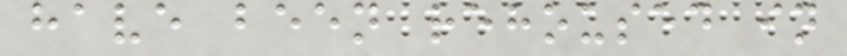have been rehoused in
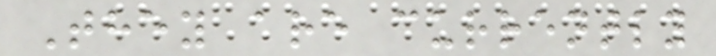They are currently
